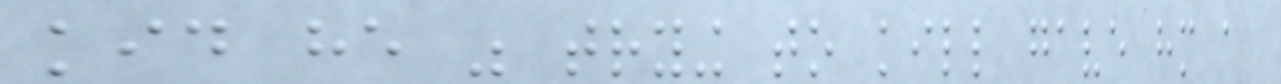kid he was trying to kill gave him a
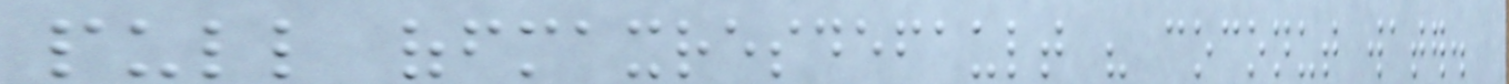pull offmaxresdefault his coconut water.
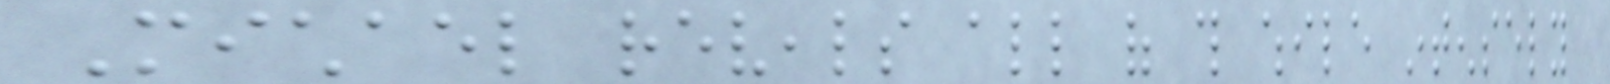Michael reveals all of this while intensely
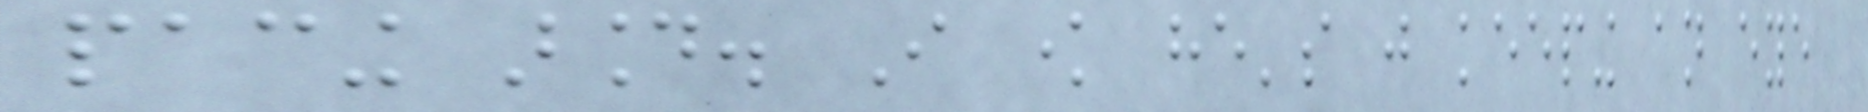pacing around. I know he's just keeping an eye
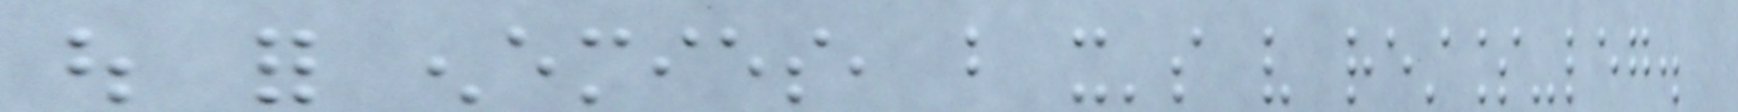out for enemies, but it's very restless-leg.
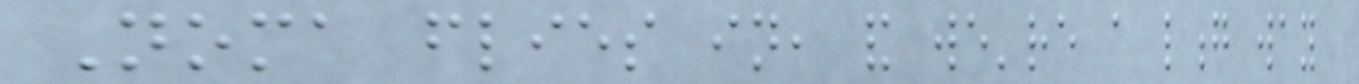Noma flies in, and we're a long way
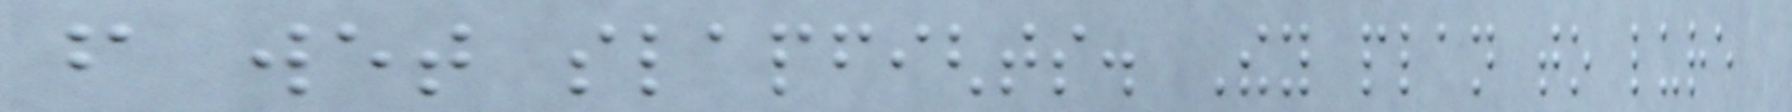from wet slapfights. They plan to lure
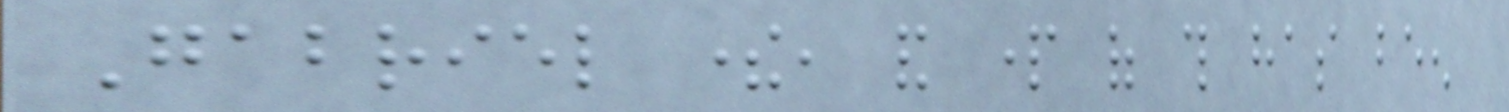Gabriel there, and part of this has been
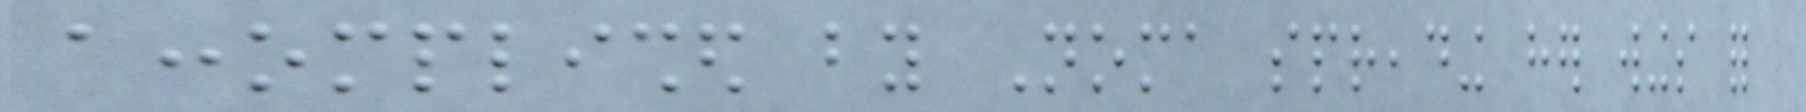accomplished by Noma spreading her wings for
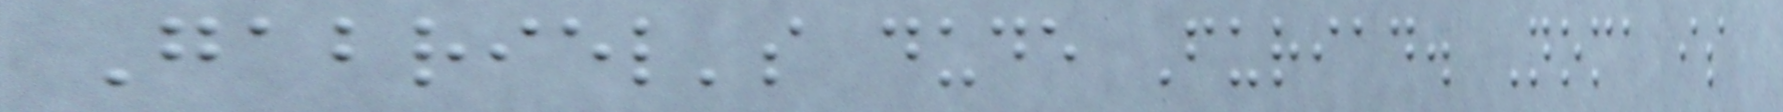Gabriel's dude Furiad. Noma is
